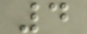4
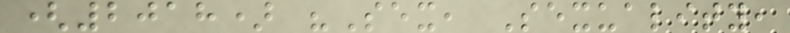(2018) "Sex, Sexuality,
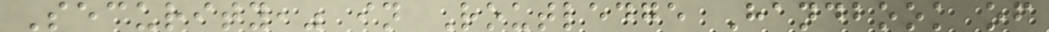Security," in Routledge Handbook of
